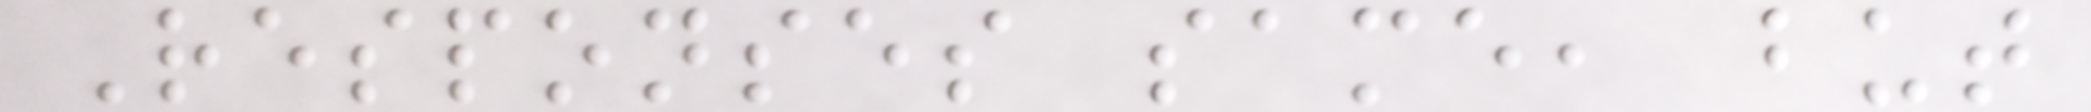Responses same, but
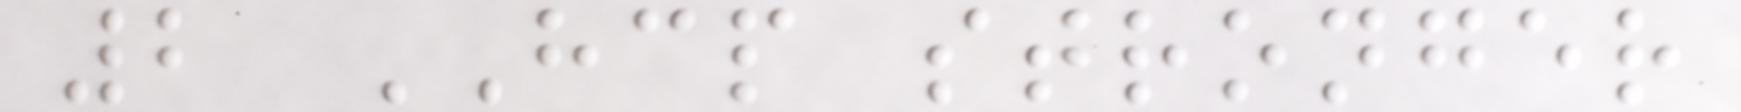2 HCP stronger
